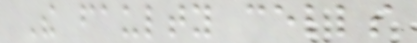The faulty cells
